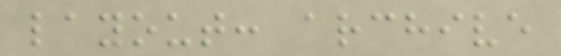layout: archive
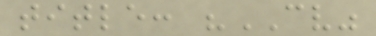title: "CV"
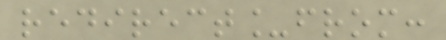redirect_from:
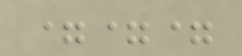===
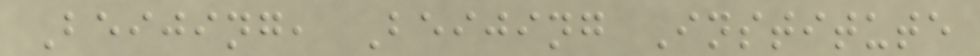Beijing, Beijing Institute
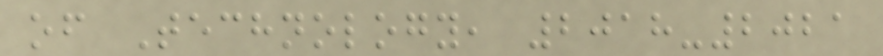of Technology, 2018-2021
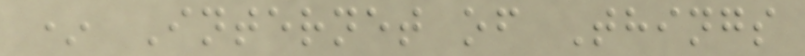* Internet of Things
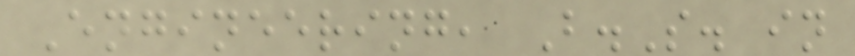Engineering, B.S. in
